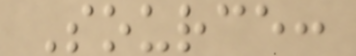Source:
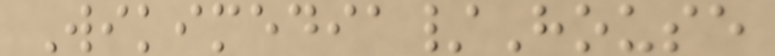Wikimedia/House
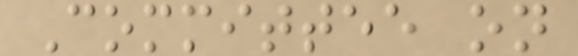Committee on
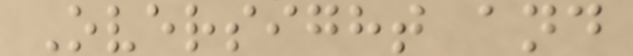Oversight and
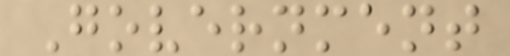Government
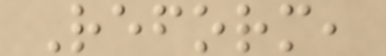Reform,
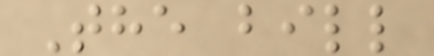The bill
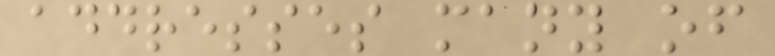addresses many of
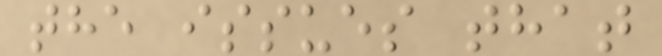the issues that
